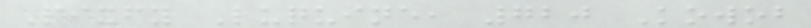Pixfy Luquine, 720 Kowob
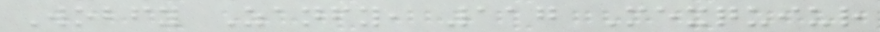Wobfy Zanfy, 117 Mexquiur
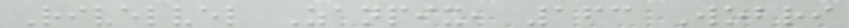Rivelvel Zanpix, 163 Wobri
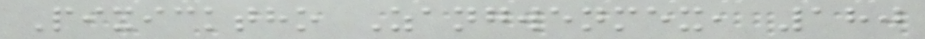Pixicktho Zangwenmex, 180
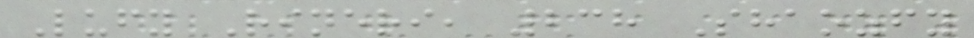Lufy Rineri, 238 Shaozfy
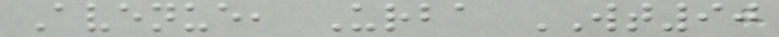Avenue, Urba WT90
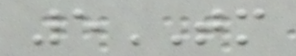5TM
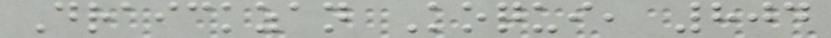Draickzan Koqui, 804
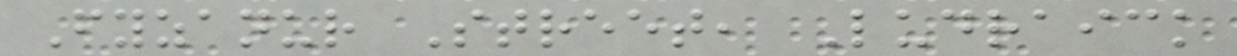Fyzanur Street, Ludraick
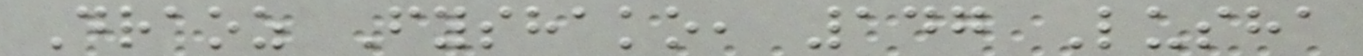Draoz Fyshako, 147 Lusha
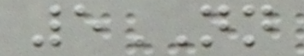5NN
